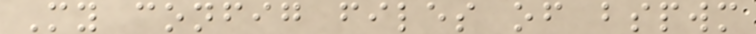My config files of bspwm
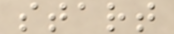start
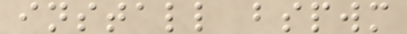install bspwm
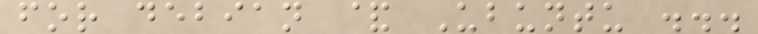for debian & Ubuntu ...
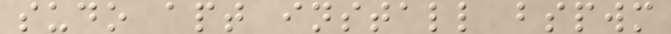sudo apt install bspwm
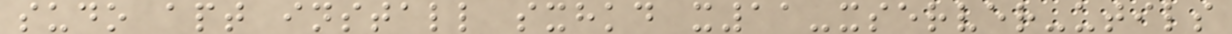sudo apt install sxhkd x11-xserver-utils
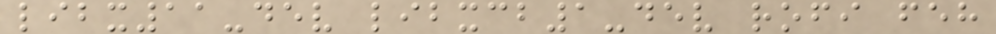libx11-dev libxcb1-dev rofi feh
